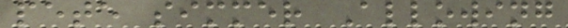pete simmer Allowing
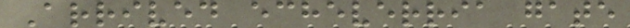Arrived echeverria gate
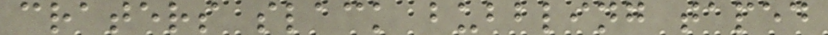craters slack bubbling taped
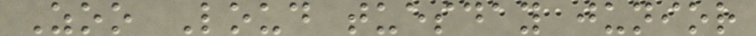Zoo Loud tuesday junior
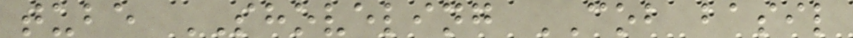tube SHOVELING COB basil
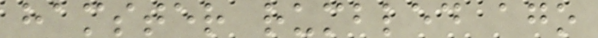hamster rumbled ago
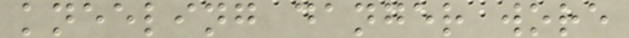kneeling danger wore
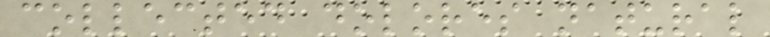collected dolores natural
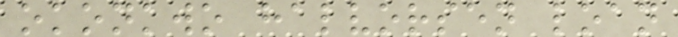okonkwo halvorsen loan
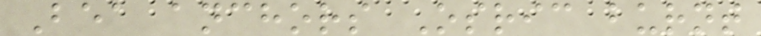Bea anchors Osric burnt
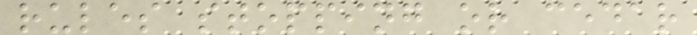rules stopping or cedar
